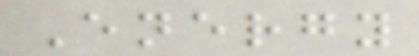Energy
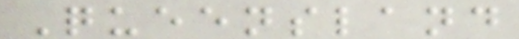Queensland
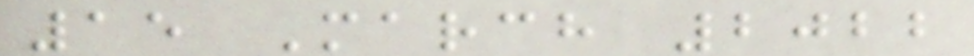15 March 2022
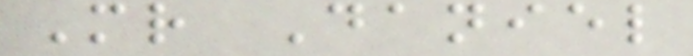Mr Daniel
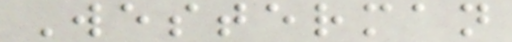Westerman
